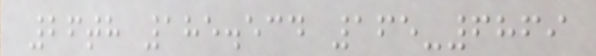26th 185.534 165-6869
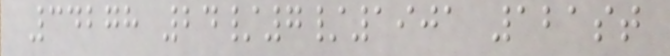34278 24/7/1901 121st
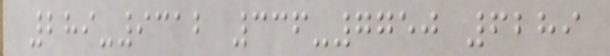289-9312 336-7750 6289
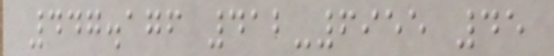447.176 412-6955 45
